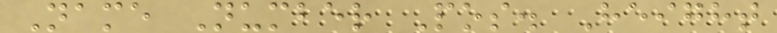Name Number Pos. Height
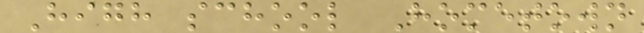High school Hometown
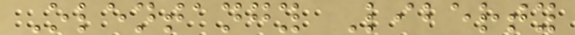Olentangy Liberty
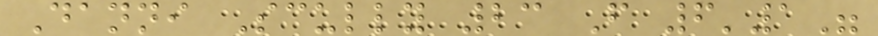Danni Scully 23 F 6'1"
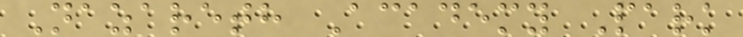Nazareth Academy Park
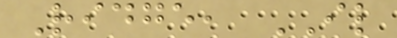Ridge, IL
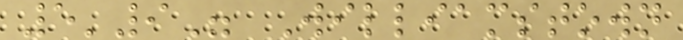5'9" Williamstown
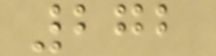272
